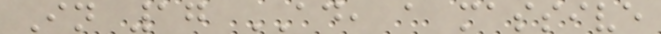In 17 AD, a massive
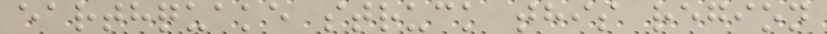earthquake struck this region
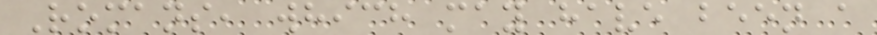Romans, which may have been a
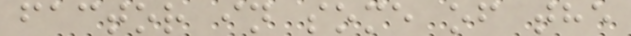factor in some of the
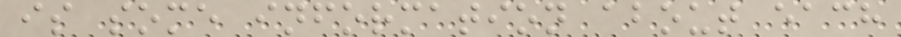is some information about each
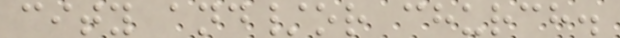city and/or church.
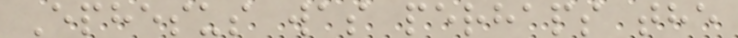Ephesus was perhaps the
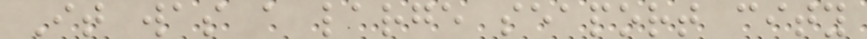It was a large seaport city
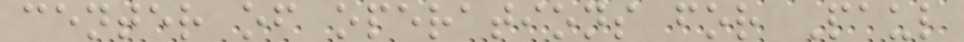center of operations for Paul
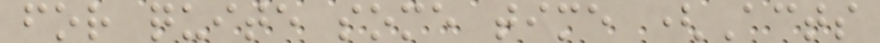for quite some time (Acts
